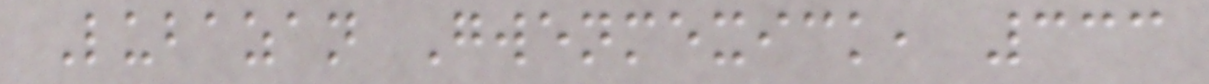Lubazan Gwenmexick, 333
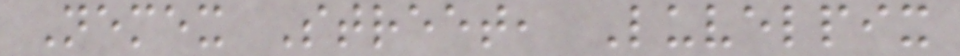Nemex Street, Luvelpix
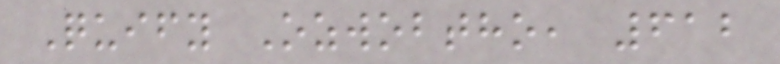Quify Ozwobtho, 612
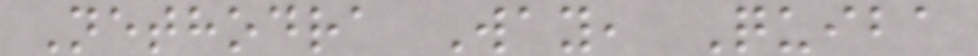Nethodra Way, Quiba
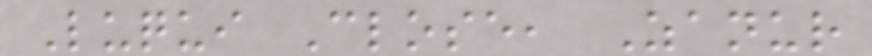Luqui Close, Zanur
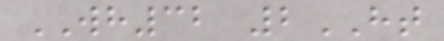WH32 2HT
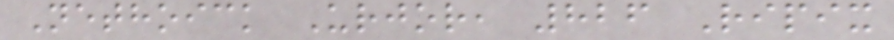Nethoick Urjor, 826 Ripix
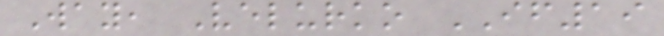Way, Velurko IF19
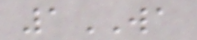1WA
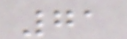71
